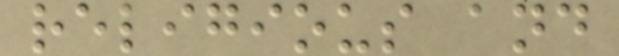religious and
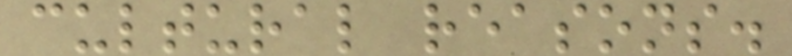cultural reasons.
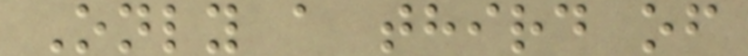Only a third of
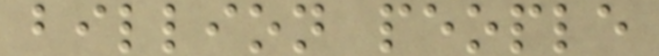billion people
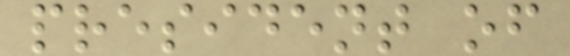president of
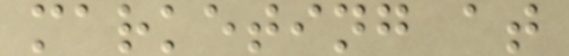marketing at
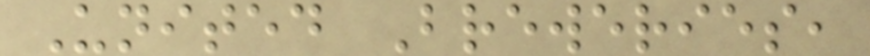United Breweries,
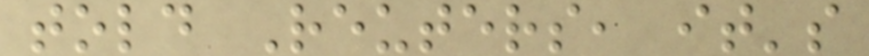told Reuters, it's
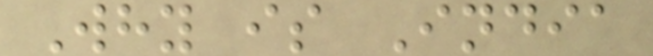Why is India
